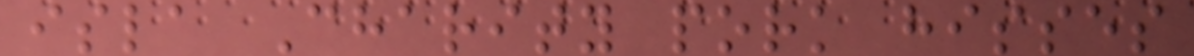isla Charity pork hisses
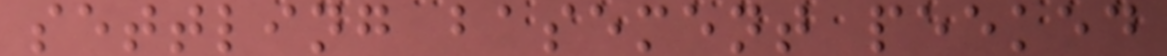settling basement peeked
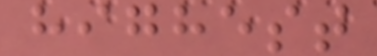highest
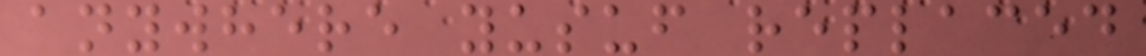anywhere yusuf replaced
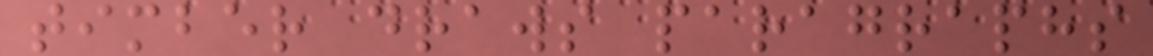timber draws paragraphs
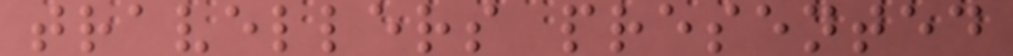travellers presented
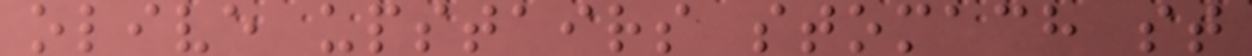olive upstairs stomach st
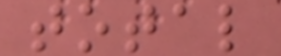total
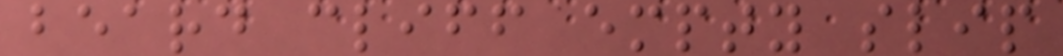beard cliff empty slip
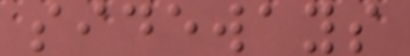sideways
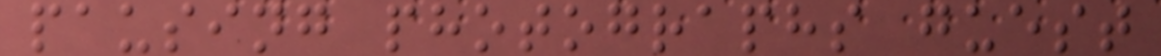pausing photographs guest
